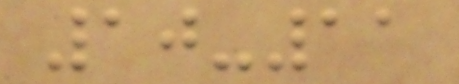10-11
